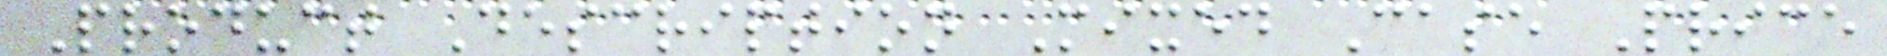Product Description Mixed Case Price
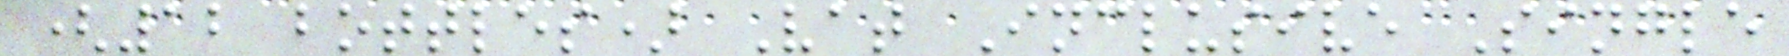(12 bottles) Vat Inclusive Single
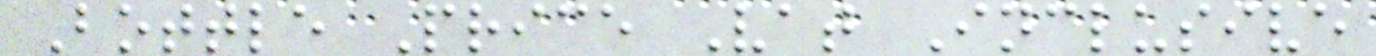Bottle Price Vat Inclusive
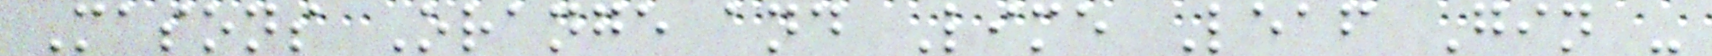Masons Orange and Lime Leaf Gin -
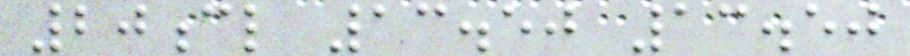20cl 13.50 13.50
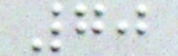70
